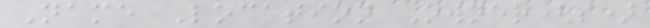Name Location Owner(s)
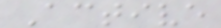Active
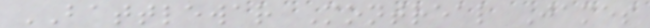BATTLEWAR Montreal James
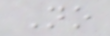No
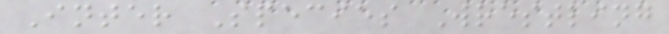Inter Species Wrestling
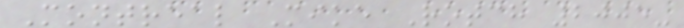Montreal Mike Rotch 2005-
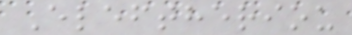Eleftheriou
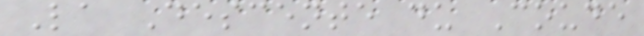La Descente du Coude
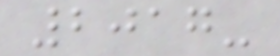2017-
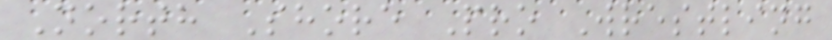North Shore Pro Wrestling
